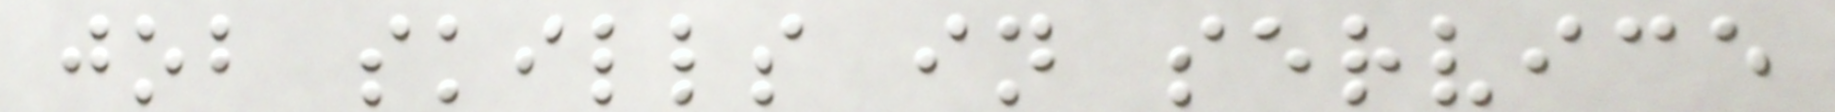job skills in service
